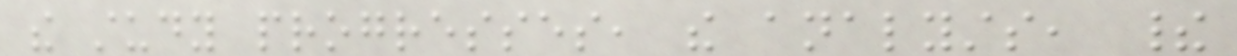the study progresses, the analysts, their
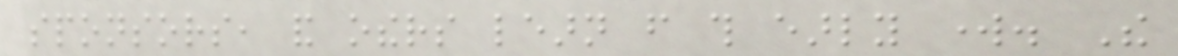sponsors, and others learn from this early work. The
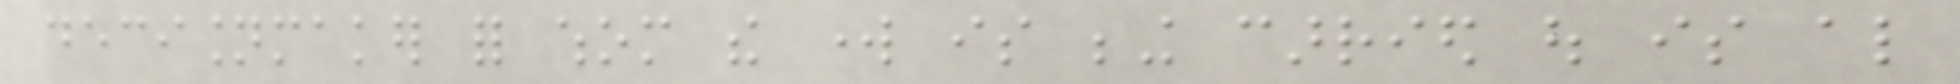decisionmaker for whom the work is being carried out is also
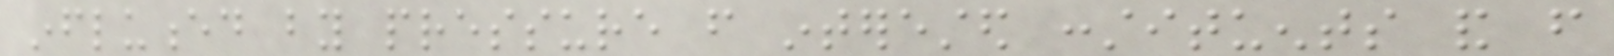influenced by pressure from interested constituents and from
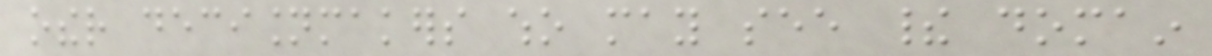other decisionmakers who may see their domain
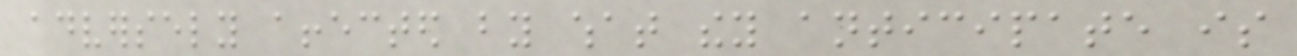adversely affected by what they anticipate is
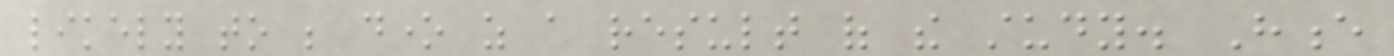likely to be done as a result of the study. Hence
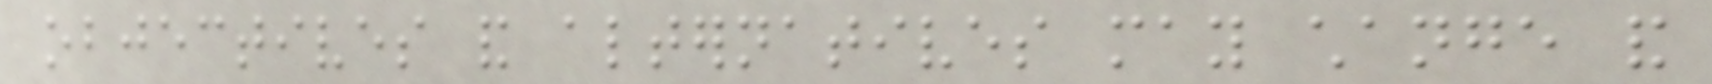objectives and alternatives may change and
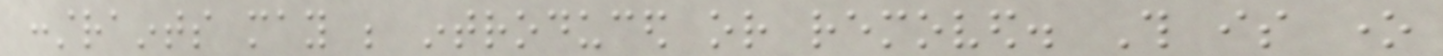constraints may be introduced or removed. This is one
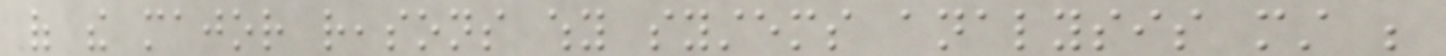of the major reasons why systems analysis must be
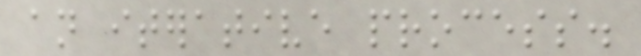an iterative process.
